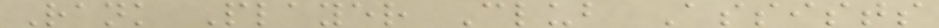Rank Player Club Assists
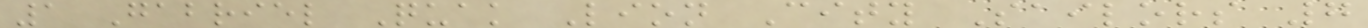1 Gabriel Quak Lion City Sailors 7
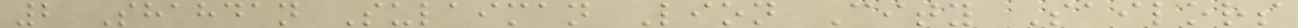2 Shahdan Sulaiman Lion City Sailors
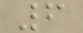6
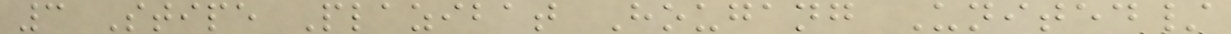3 Stipe Plazibat Hougang United/
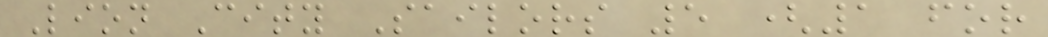Lion City Sailors 5 (1 for
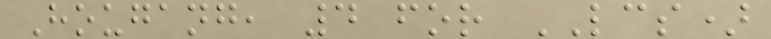Hougang, 4 for LCS)
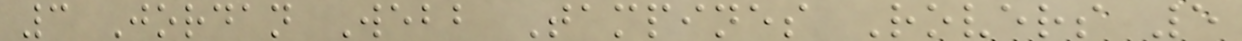3 Jordan Webb Tampines Rovers 5
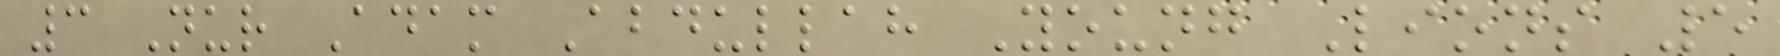3 Nur Adam Abdullah Young Lions 5
